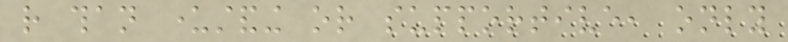rather than understanding or supportive, only
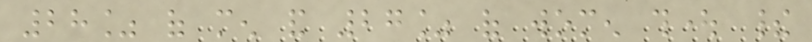28% of men and 27% of women thought their
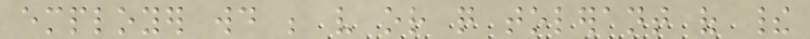employer would be very or quite tolerant of their
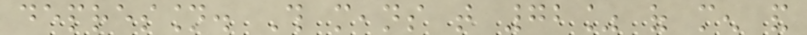depression. This means that 72% of men and
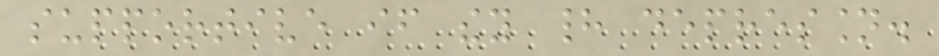supportive if they had depression.
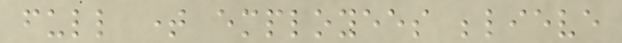full time employees believe
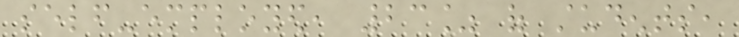self-employed, 23% of students,
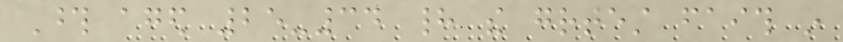Those aged 25-34 had the greatest faith in
